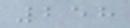258
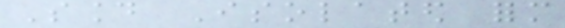Sound Isolated form
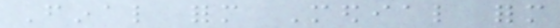Final form Medial form
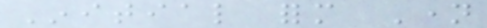Initial form Name
